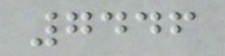7446
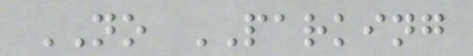NO PARKING
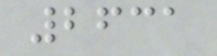2631
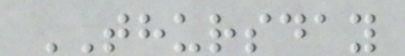THURSDAY
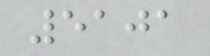5101
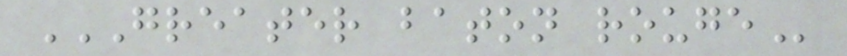GREATER BATON ROUGE
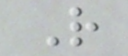R
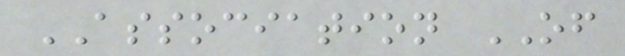ASSOCIATION OF
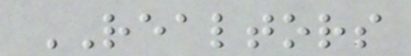REALTORS
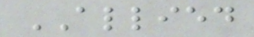ALLIED
